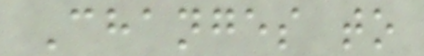Changes to
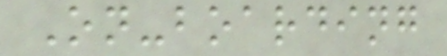On-boarding
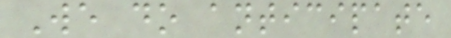We do anticipate
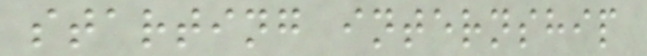starting internship
